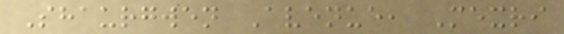Shaurgwen Avenue, Mexri
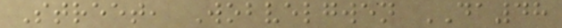Street, Wobvelgwen DA48
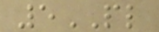5PL
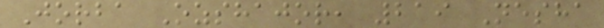Jorba Ozshajor, 219 Nesha
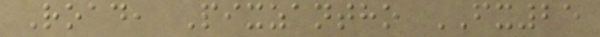Road, Pixzantho FX25
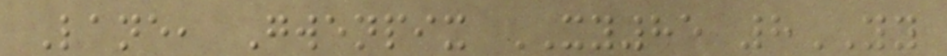Lane, Gwenpix XY85 8YY
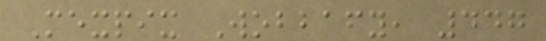Mexpix Wobbafy, 447
